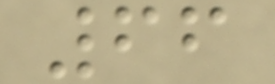66
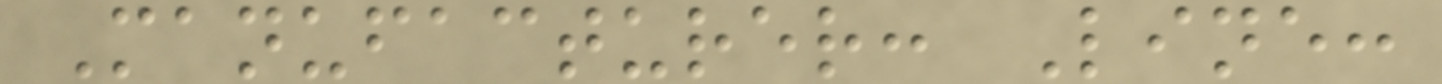Manufacturer: Line:
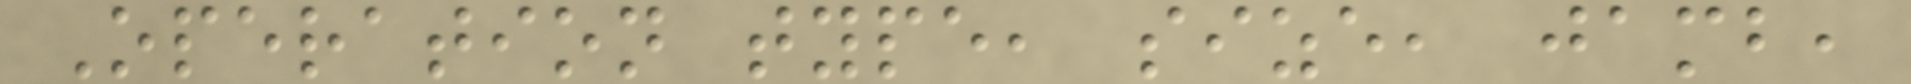Operation type, size, jamb,
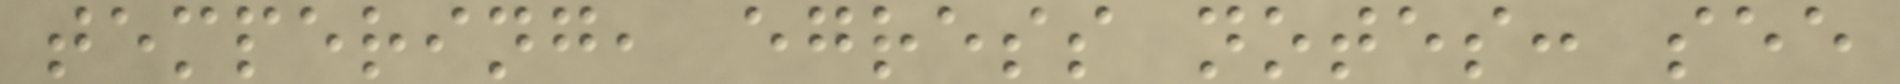tempering, egress notes: see
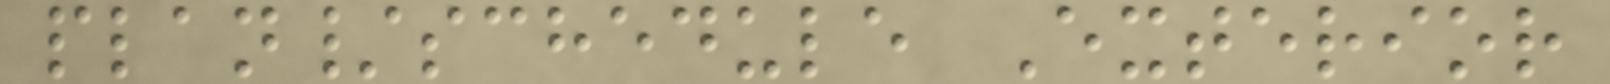plan/schedule Exterior
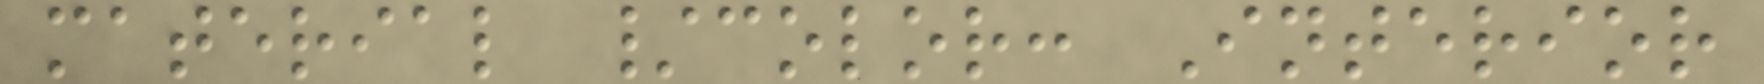material /color: Interior
